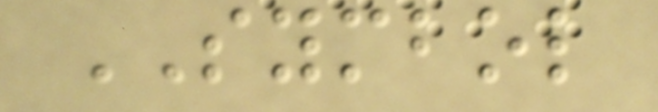SYMBOL
